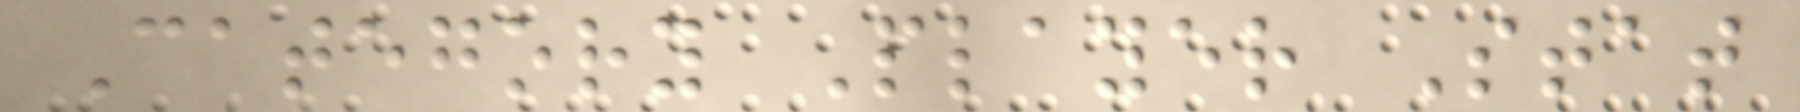Category Player Stat
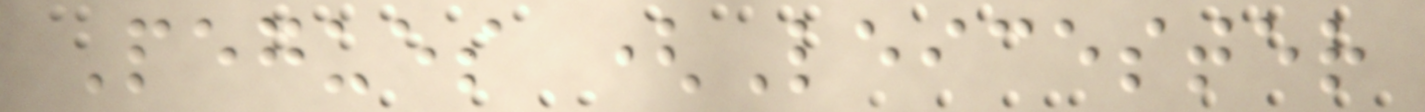Pegues (Leicester
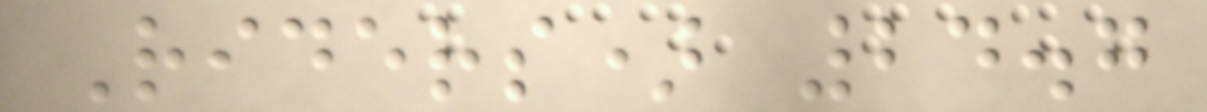Riders) 24.7
